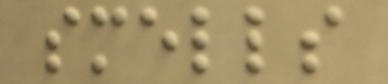smells
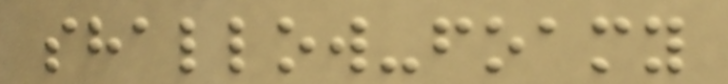shallow-foamy
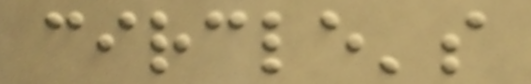circle's
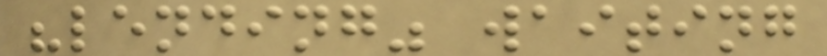"lending" waiting
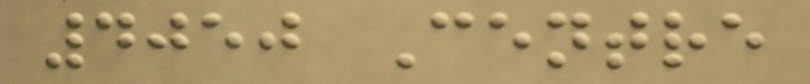4050 Centre
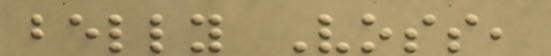belly Voss,
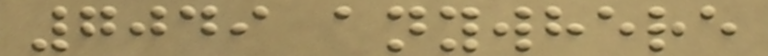7049 anywhere
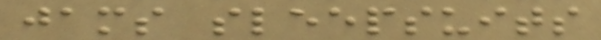jams sleepsuits
